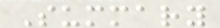Summary
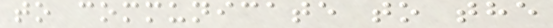to communicate to the
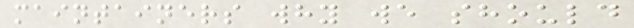maintainers why we should
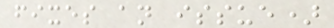fixes an issue)
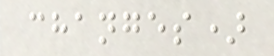changes)
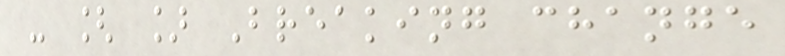- [ ] Breaking change
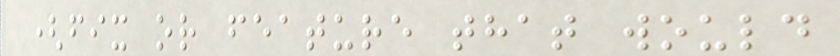(fix or feature that would
